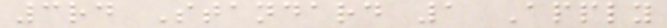3rd Standard 1 Apply
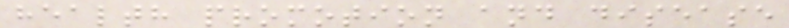health promotion and disease
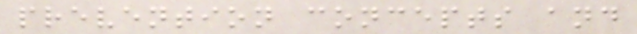prevention concepts and
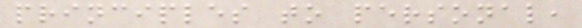principles to personal,
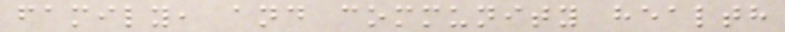family, and community health
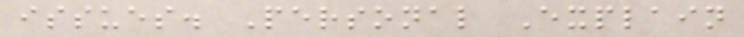issues. Personal Explain
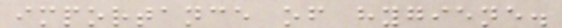importance of hygiene.
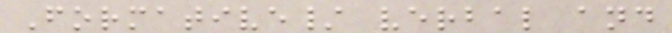Formative/ verbal and
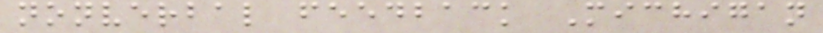nonverbal feedback Michigan
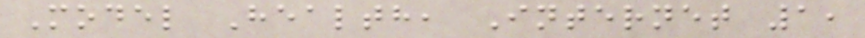Model Health, Internet 1,
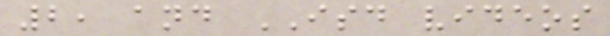2, and ISD videos
